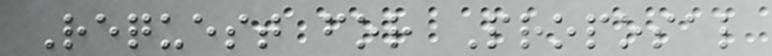Request for Proposal
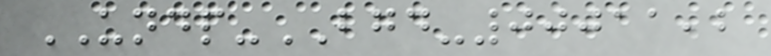UNDP-BGD-00011,2
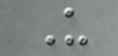U
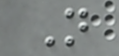N
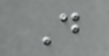D
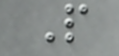P
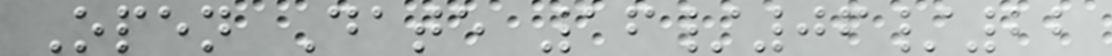Open Date 16/06/22
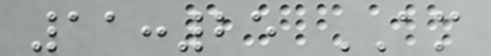11:25 AM
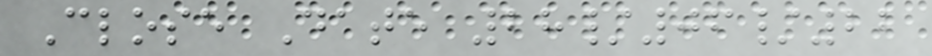Close Date 28/06/22
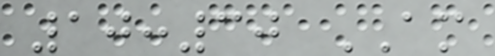10:30 AM
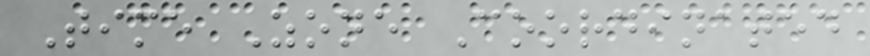Time Zone Coordinated
